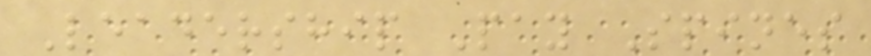Leadership Pay Spines
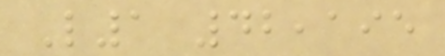L1 42,195
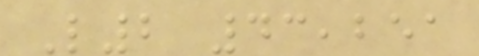L2 43,251
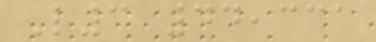L3 44,331
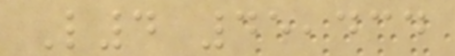L4 45,434
